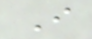I
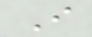I
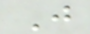J
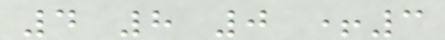4 8 0 +3
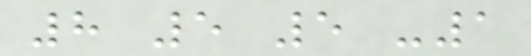8 5 5 -1
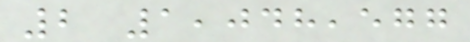2 1,048,577
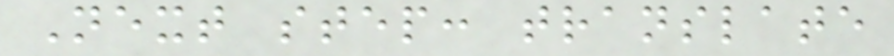Next step: translate
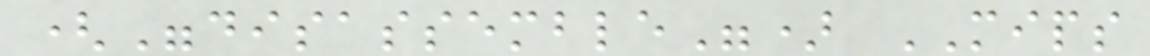("disassemble") MIPS
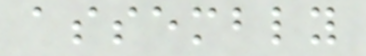assembly
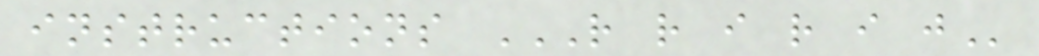instructions R R I R I J
